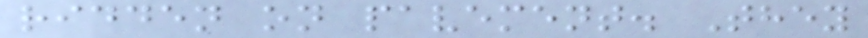ridden on pavement. They
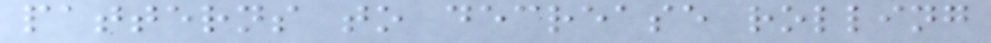patterns to decrease rolling
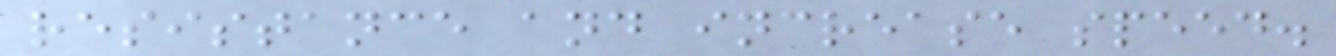resistance and increase speed.
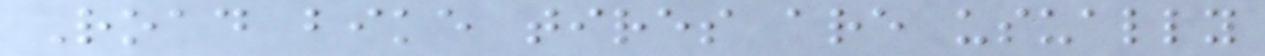Road bike tires are usually
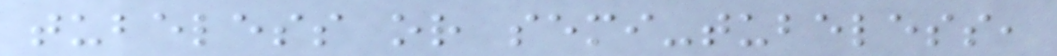tubeless or semi-tubeless,
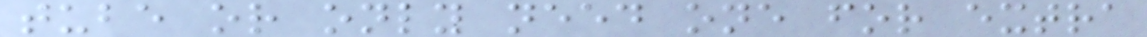tube or only need one for extra
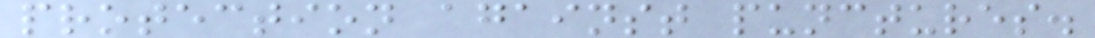protection against punctures.
